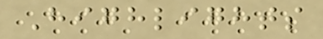Highlights
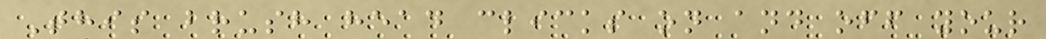This brush head clicks on and off your
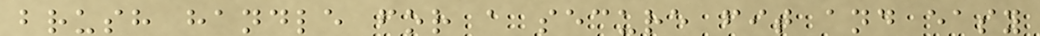brush handle for a secure fit and easy
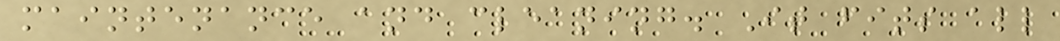maintenance and cleaning. It fits all
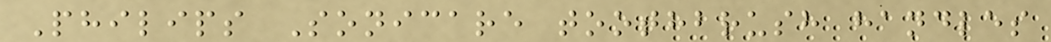Philips Sonicare toothbrush handles
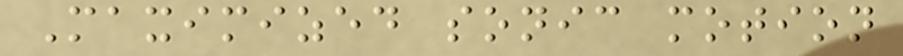Maximized sonic motion
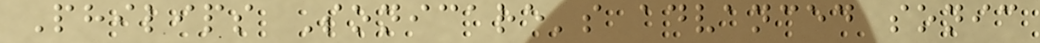Philips Sonicare's advanced sonic
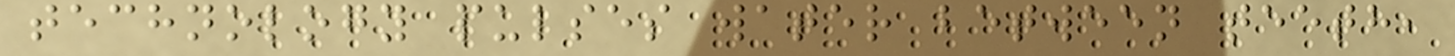technology pulses water between teeth,
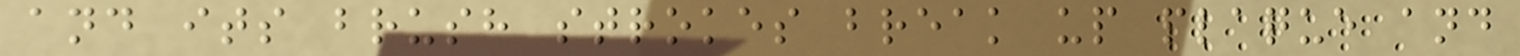and its brush strokes break up plaque and
